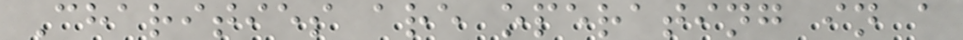Charities are operating in a
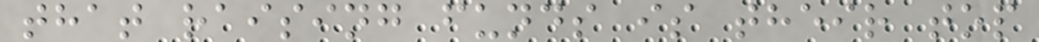that raising funds is their top
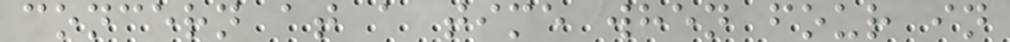concern at a time when four in
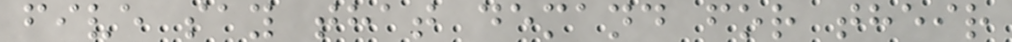five say that demand for their
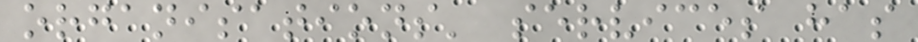organisations' services has
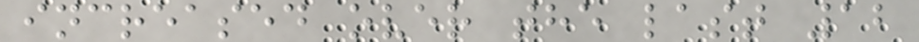increased over the last 12
